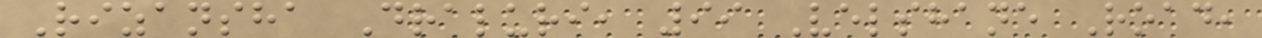Rizansha Draluri, 99 Velshane Road,
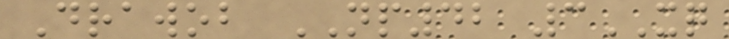Drawob NP42 3XQ
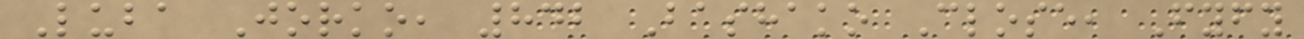Luba Jorko, 842 Bashako Close, Fyfy
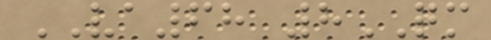VA68 8QM
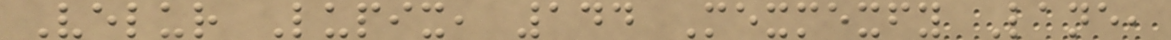Velur Lupix, 144 Mexmexfy Lane,
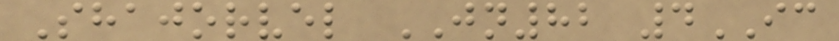Shajorvel JN82 4IC
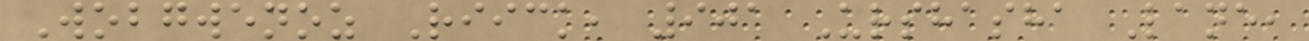Wobgwenoz Riick, 901 Urshasha Lane,
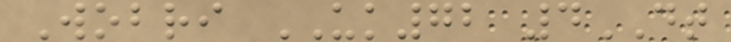Wobri UK72 4DT
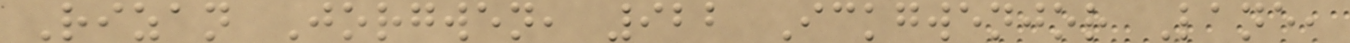Rizan Jorgwen, 922 Ickgwenjor Lane,
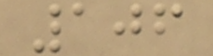106
